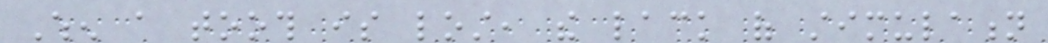When a tooth is lost, the lack of stimulation
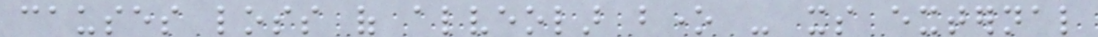causes loss of alveolar bone - its external
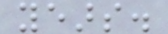years.
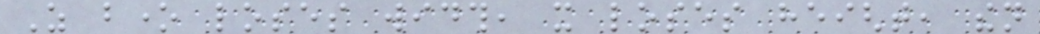As bone loses width, it loses height, then
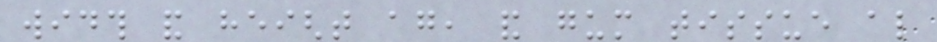width and height again, and gum tissue also
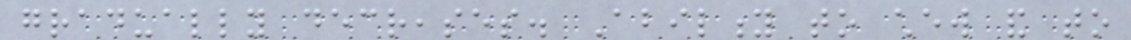gradually decreases. Ability to chew and to
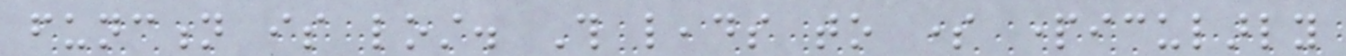function is lost. This leads to some particularly
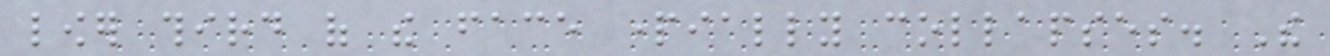lower third of the face partially collapses. The
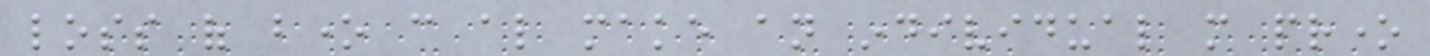loss of bone can also make an individual more prone
